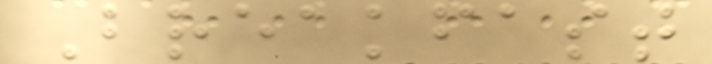Breakfast
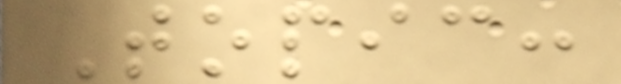Topic:
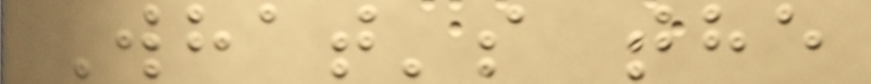What's the
